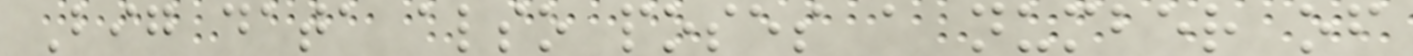Big data also poses a number of
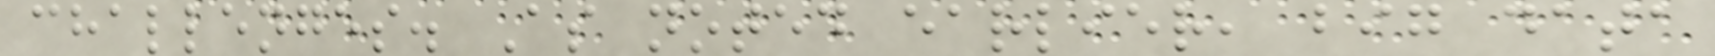challenges. As noted earlier, big data
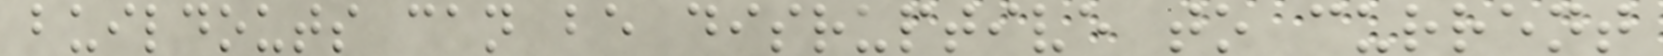buildouts can be disruptive to current
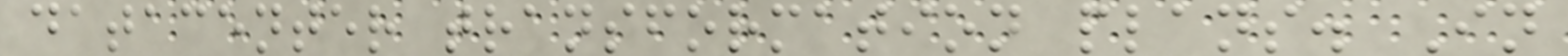datacenter transformation plans. In
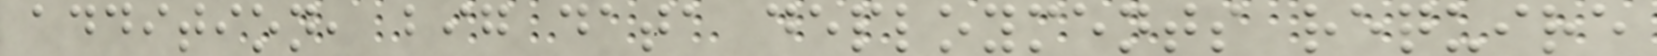addition, big data deployments require
